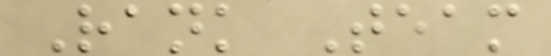Rank Team
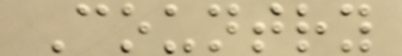Country
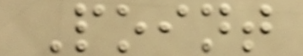Point
